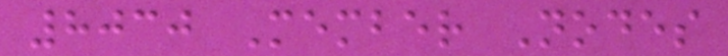8030 Member Nodes
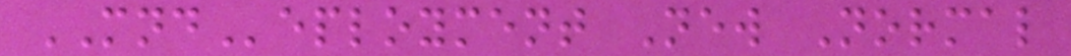MNDeployment New Normal
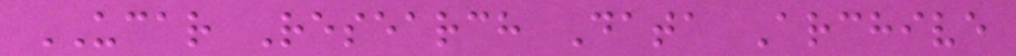UCAR Research Data Archive
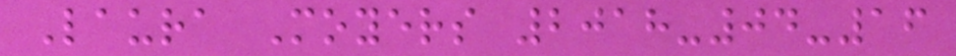Laura Moyers 2018-04-16
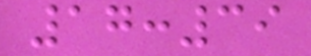17:39
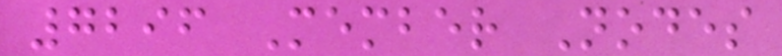7296 Member Nodes
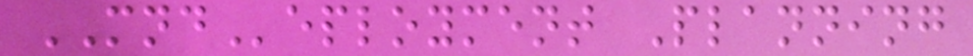MNDeployment Planning
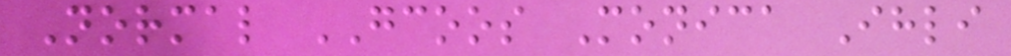Normal GCOOS Monica Ihli
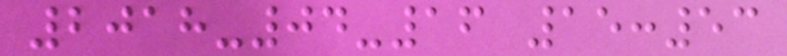2018-04-16 15:53
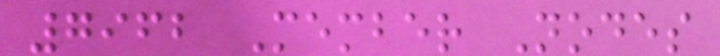7962 Member Nodes
